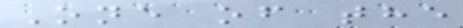One of the
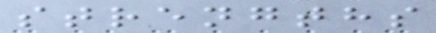strengths
